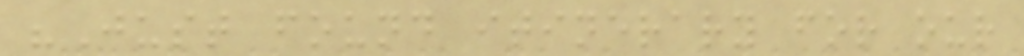"Just found itinerary for our
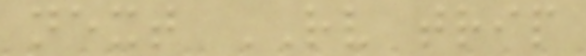next RV trip
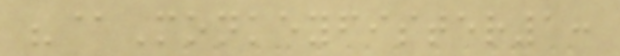"@Monkeyfister1:
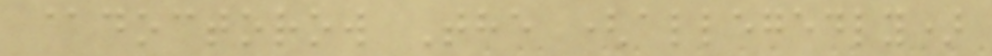@doctorow The (allegedly)
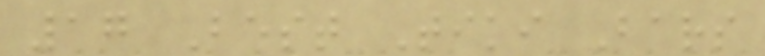17 Best Tiki Bars
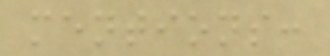mentions:
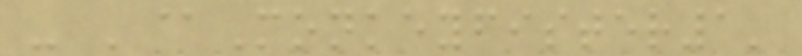- '@Monkeyfister1'
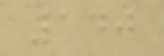140
